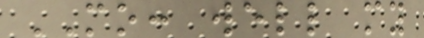MO: well my
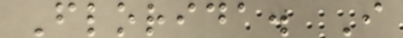Florida. I
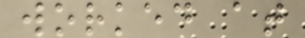worked at
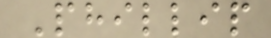Phillip
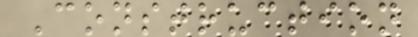Construction
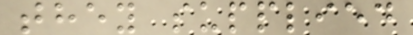they supplied
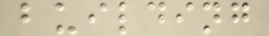building
